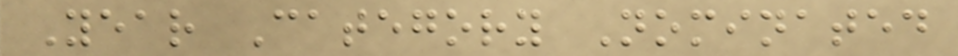Year Category Nominated
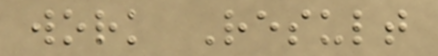work Result
